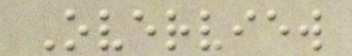Overview
